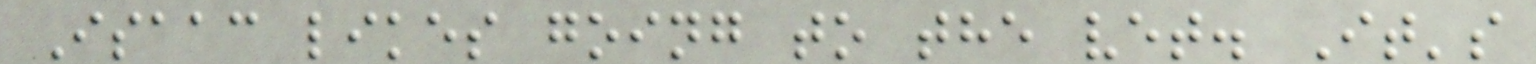Isaac likes going to the vet. It's
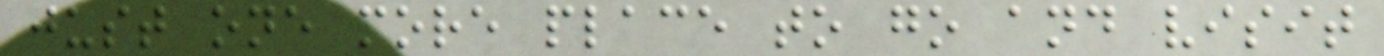just one more place to go and visit
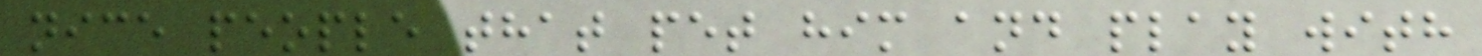nice people that pet him and play with
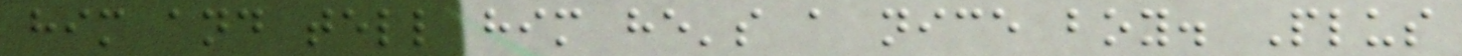him and tell him he's a nice boy. Plus
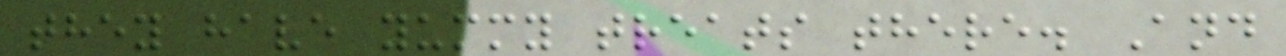they have yummy treats there. And
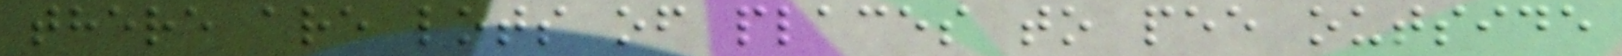there are lots of places to pee outside
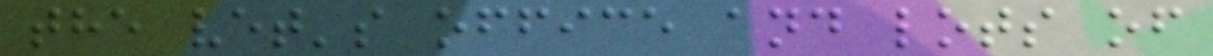the vet's office and lots of
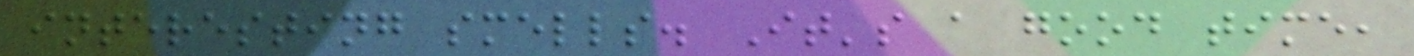interesting smells. It's a good time,
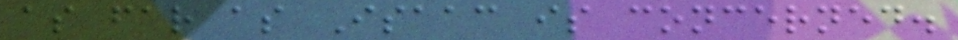as far as Isaac is concerned.
